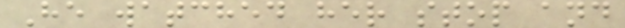He watched her stop and
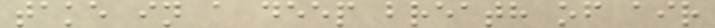take in a deep breath of air
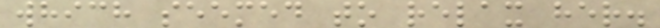which seemed to relax her.
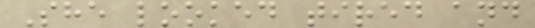She looked tired and
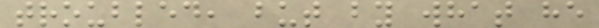troubled, but by what he
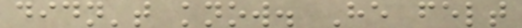didn't know. He felt
